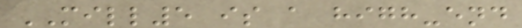MILL5 is a high-end
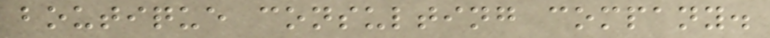boutique consulting company.
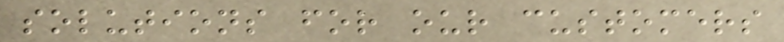solutions for our customers
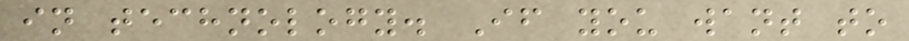in technology. If you want to
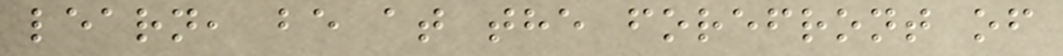learn, be at the forefront of
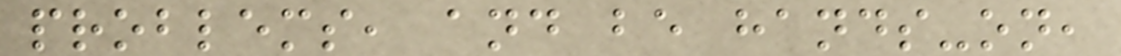problems, and be hands-on,
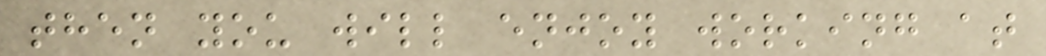then you will enjoy working at
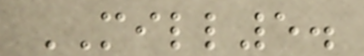MILL5.
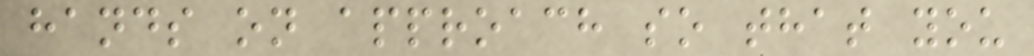hands on approach so that you
